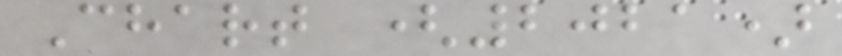Chart (2021)
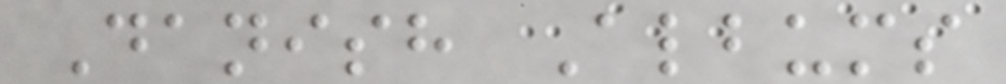Danish Albums
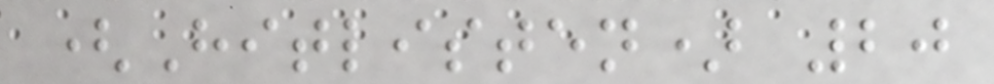(Hitlisten) 20
